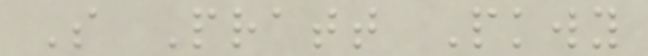S Pratt Pkwy
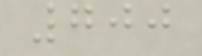700
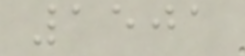1501
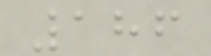186
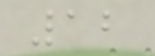12
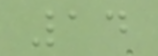14
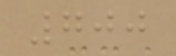700
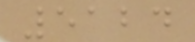5124
